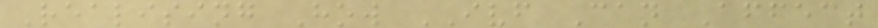Realising How IVF Can Affect
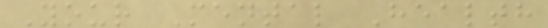Your Mental Health
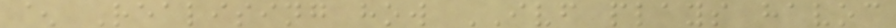^ Realising how IVF plays havoc
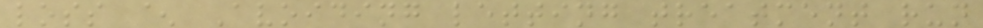loss ^ Avoiding letting treatment run
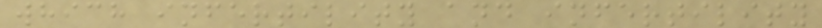which infertility and infertility
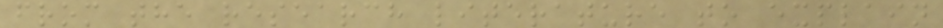from the research literature to explain
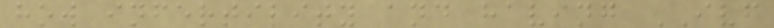how infertility and having IVF
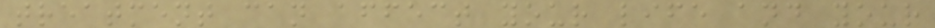treatment can affect your life and your
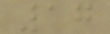17
